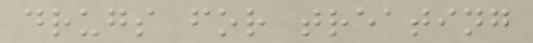drugs for treating
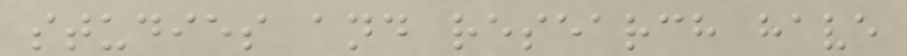studies and research have
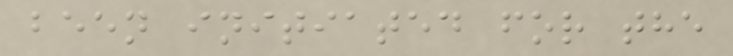been initiated for the
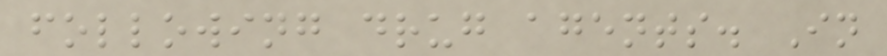following drug agents. In
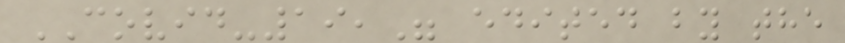COVID-19," edited by the
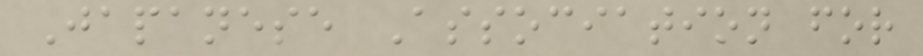Japanese Association for
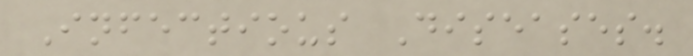Infectious Diseases.
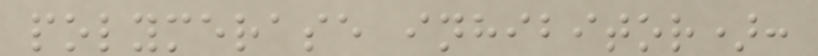polymerase inhibitor):
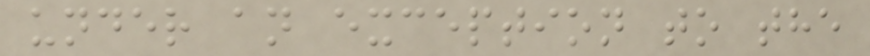under an exception to the
